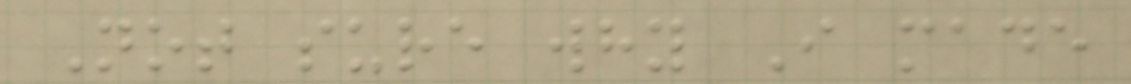Not sure why I made
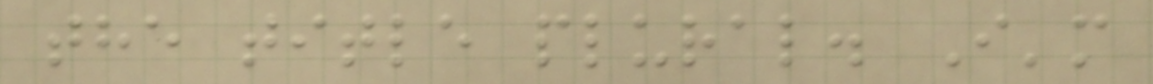the title plural. I'm
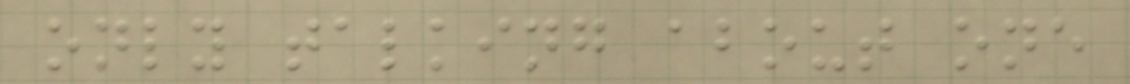only talking about one
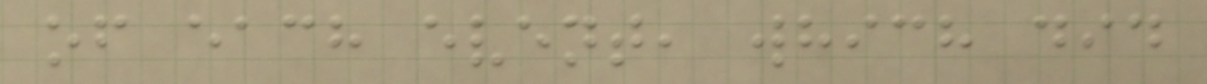of each event, which did
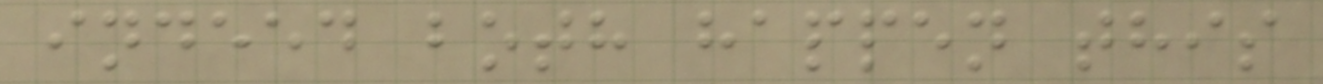indeed both happen this
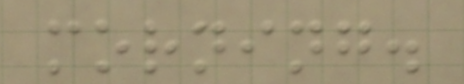morning.
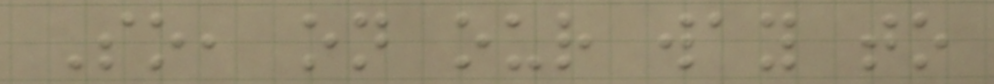So, on our way to
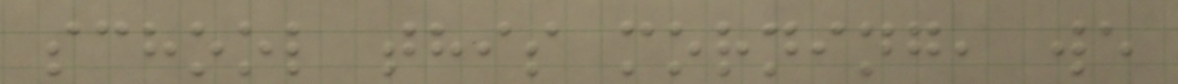school this morning, we
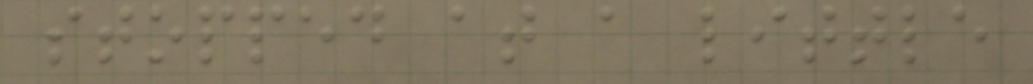stopped at a little
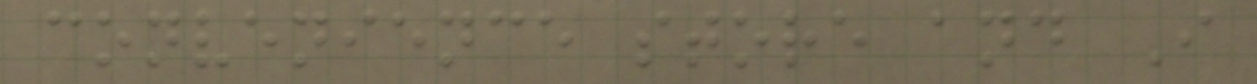convenience store and I
